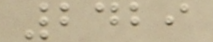2429
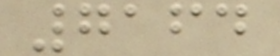7164
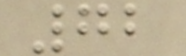72
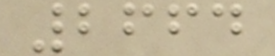2664
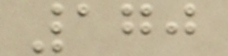170
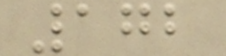172
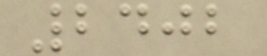2402
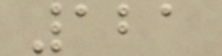121
